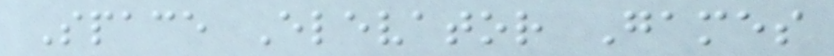Space Elevator Games
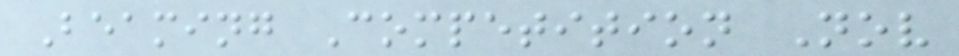Beaming Competition Nov
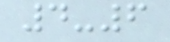4-6
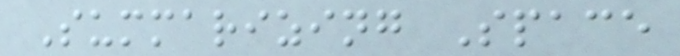Summarizing Space
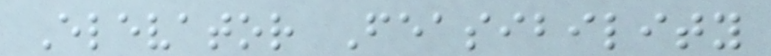Elevator Feasibility
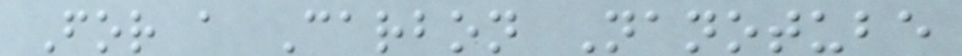For a Carbon Nanotube
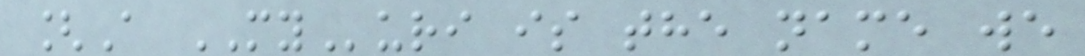[A MYuri is the name we
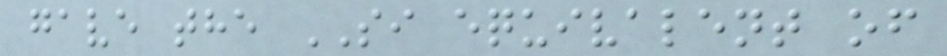gave the SI equivalent of
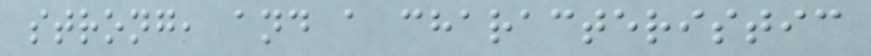strong, and a characteristic
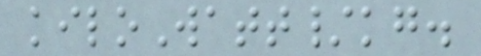kiloWatt/kg.
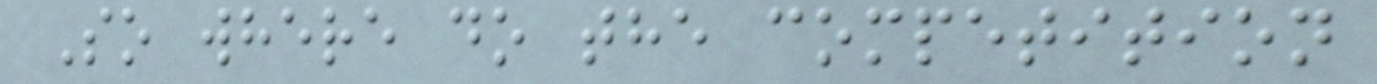So where do the competition
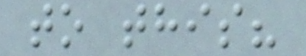to this?
